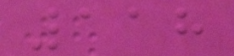118
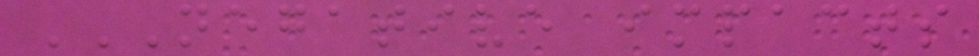NEGATIVE IMPACTS
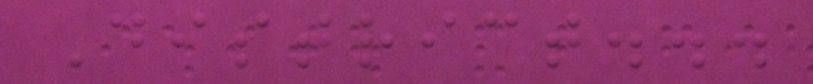District...
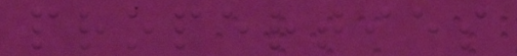properties
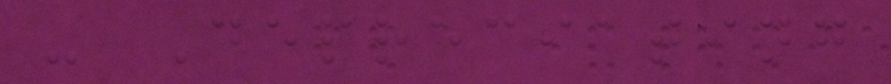- Depreciating
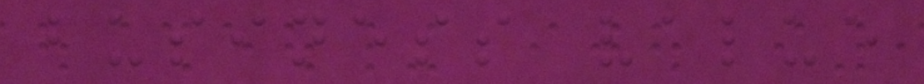business value
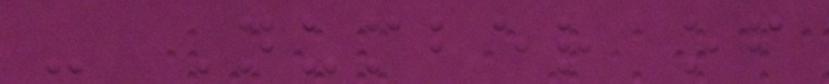- Number of
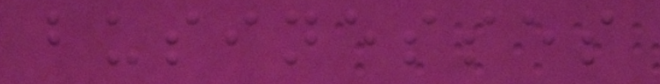businesses
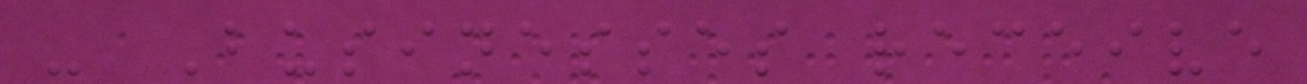- Businesses receive
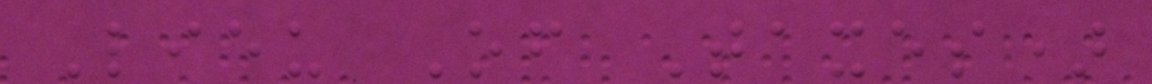Lieu Of Taxes)
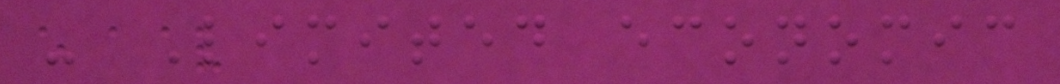- Limited economic
